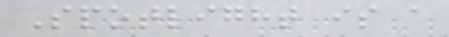Spotlight is a
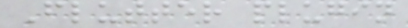Flutter plugin
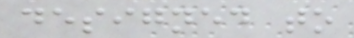designed to
